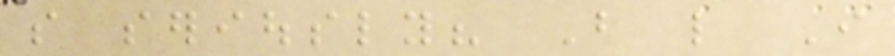so seriously? But like I
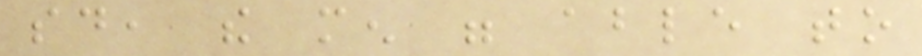said, the men were able to
